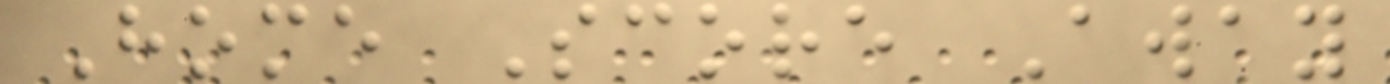Home Score Away
